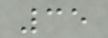35
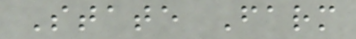State Farm
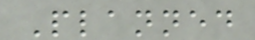Planned
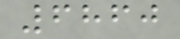6860
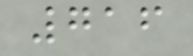716
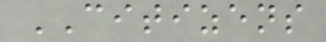CITIZENS
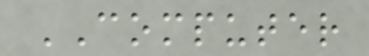COMPUTER
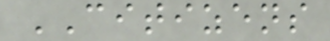CITIZENS
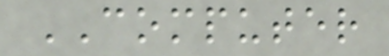COMPUTER
